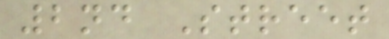2nd Street
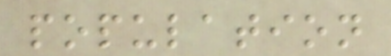population
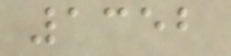1352
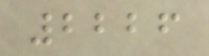2226
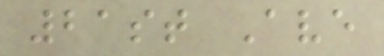21st Ave
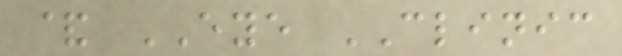& EYE CLINIC
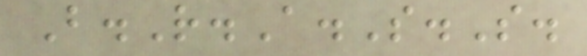B.R.A.S.S.
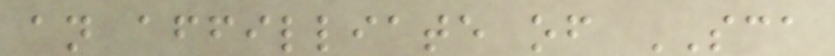an affilliate of SCA
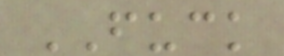FUCK
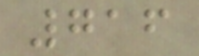716
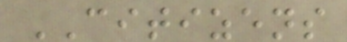CITIZENS
